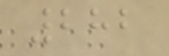282
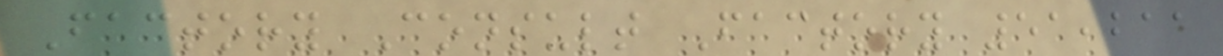Factory Consult Factory 51,211
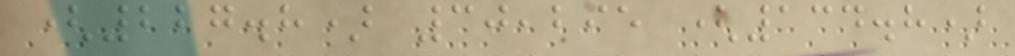(227.8) 30,295 (134.8)
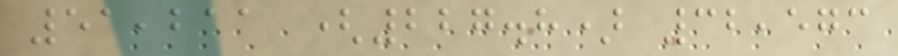51,211 (227.8) 32,573
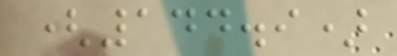(144.9)
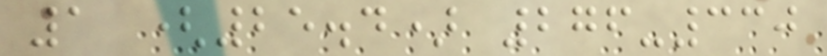1 (25.4) 276-330
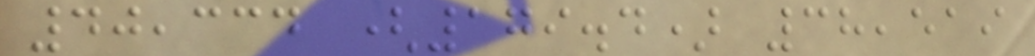40,334 (179.4) 38,519
